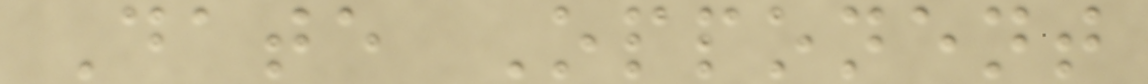Date Opponent
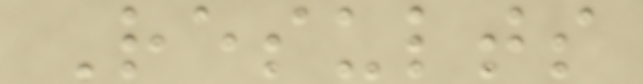Results
